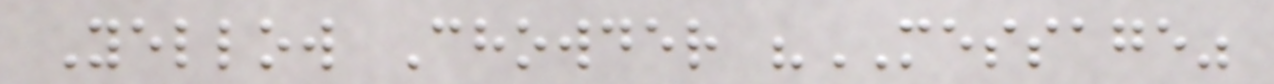Yellow Chowder "MESSAGE"
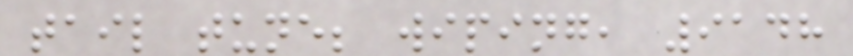tail tune; wiping, 9148
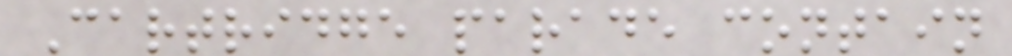Cartridge parade contain
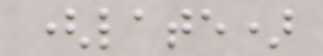(late)
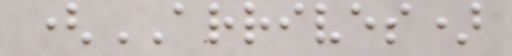(ARRIVES)
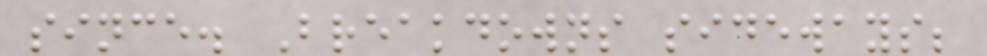since. Breakdowns sideways;
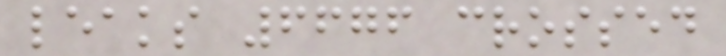leaks 6676 crossed
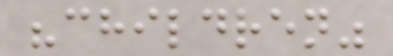"children"
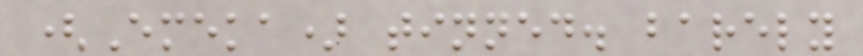(Emeka) tinned. barely
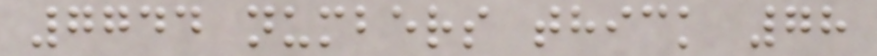7744 numbers thick 78
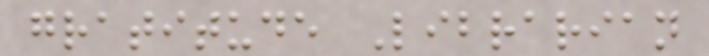gratitude Librarian
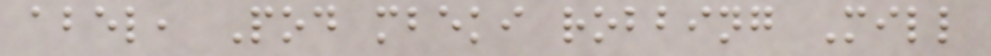abel, Pod mbeki robbing Mill
